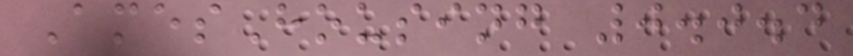AmesHousing 0.0.4
